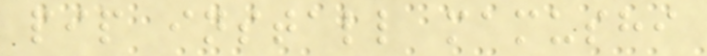pip install mamushi
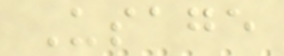Usage
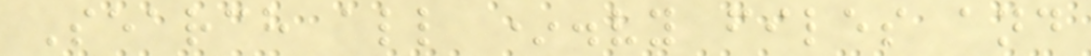Search all *.vy files and
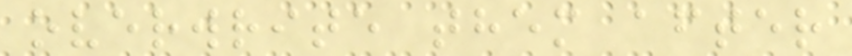overwrite them after
